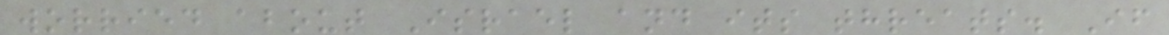worried about Israel and its threats. If
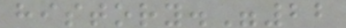history."22
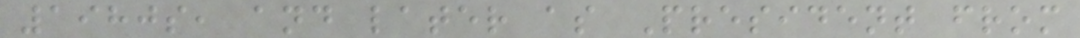1980s, and later as President from
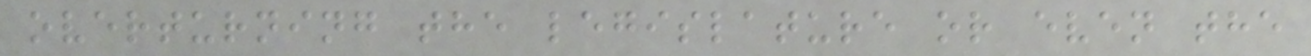overturning the legislature or even the
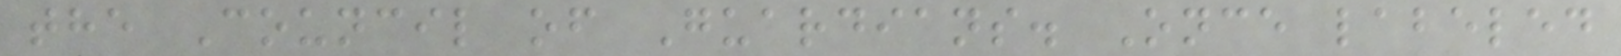the Council of Guardians. Once labeled
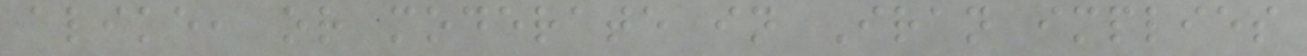alike, or moderate in Iran implies
